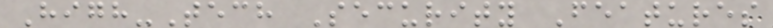High-Tech Security Features
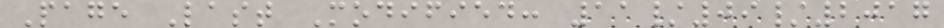Page Last Modified: 11/09/2017
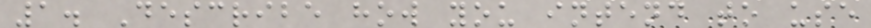1. Describe how you intend to use
